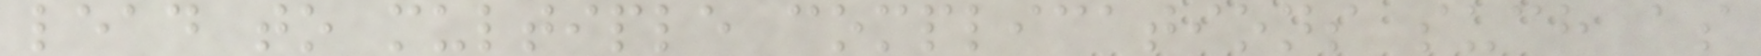lead to multiple complications such as
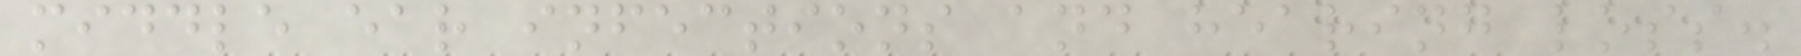middle ear infections and hearing loss.
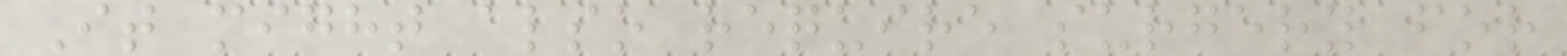It might also require surgery for
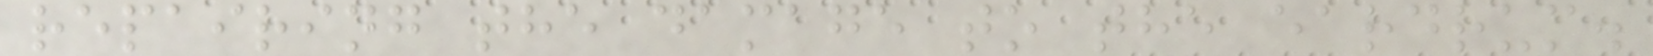repairing the damage to the eardrum.
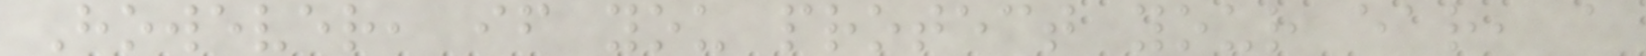However, if you protect your ear, a
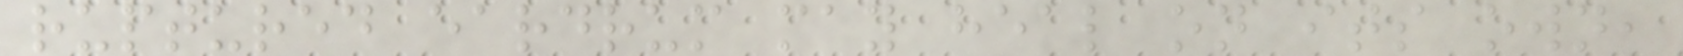ruptured eardrum may heal on its own,
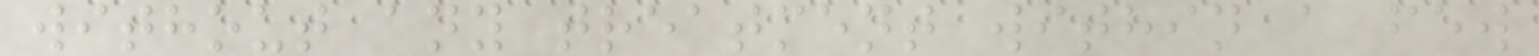without any treatment within a few
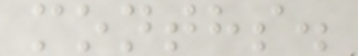months.
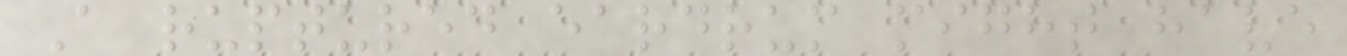A ruptured eardrum might have
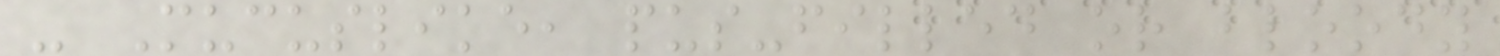- Mucuslike, pus-filled or bloody
